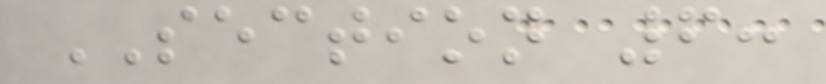SECTION 6:
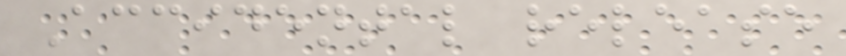Accidental release
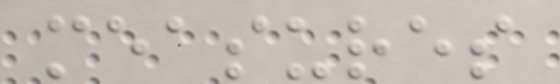measures
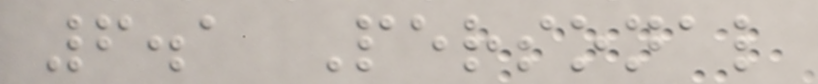6.1 Personal
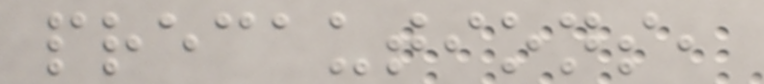precautions,
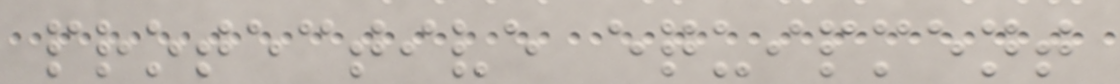protective equipment
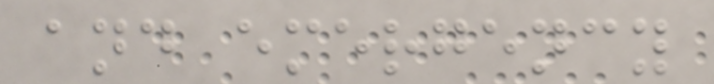and emergency
